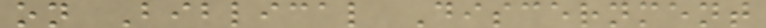on Biblical Discernment
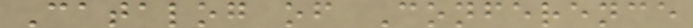Catalog of Conference
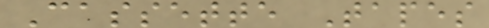Cassette Tapes
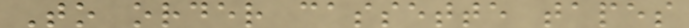To order cassette tapes
